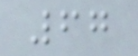67
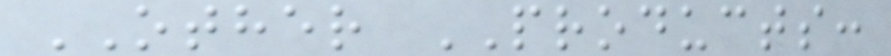OTHER PRODUCTS:
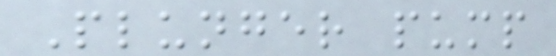Plunger pump
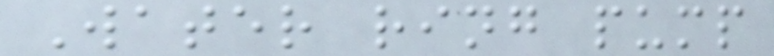Water ring pump
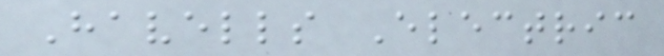Havells Electric
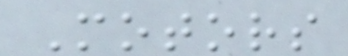Motors
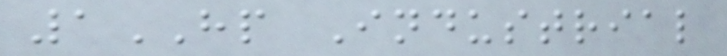1HP Industrial
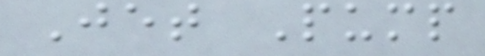Jet Pump
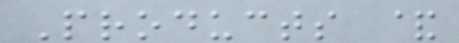Products &
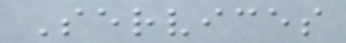Services
